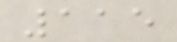115
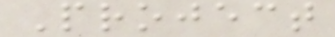Project
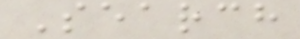Search
